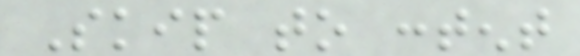Skip to content
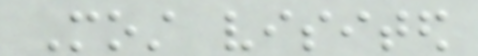Most visited
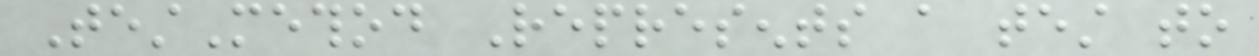TestMethod Represents a test to
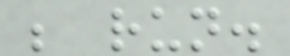be run.
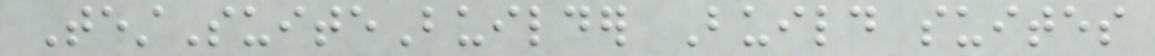TestSuiteBuilder Build suites
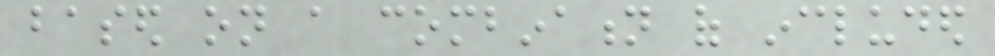based on a combination of included
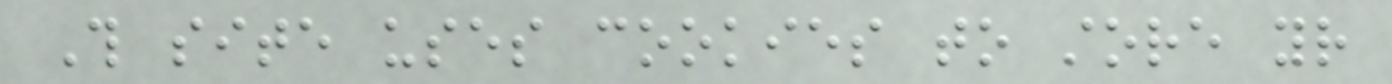This site uses cookies to store your
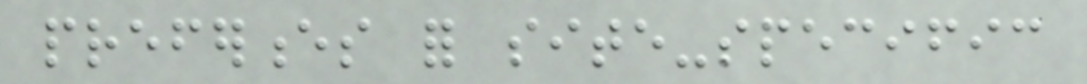preferences for site-specific
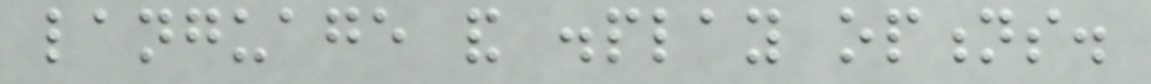language and display options.
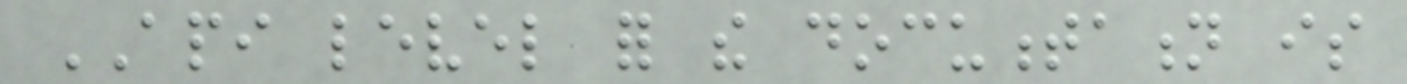API level for the documentation is
